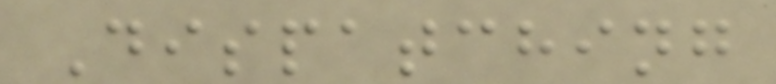Dispatching
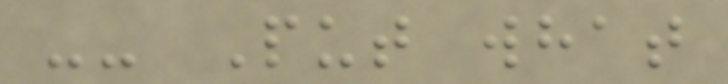-- Put what
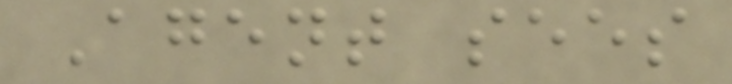Agent sees
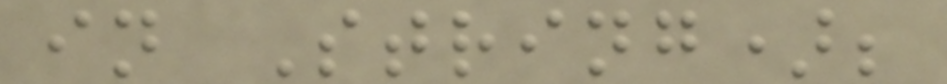in String);
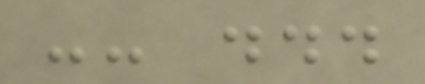-- ...
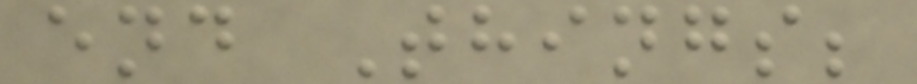end Things;
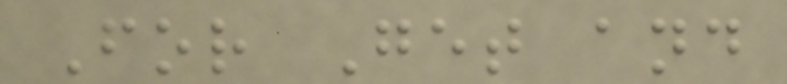For Get and
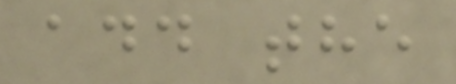add the
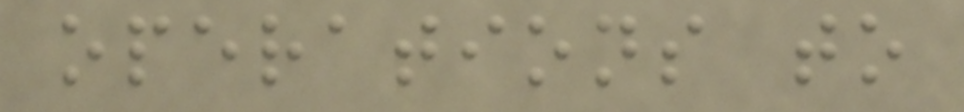operations to
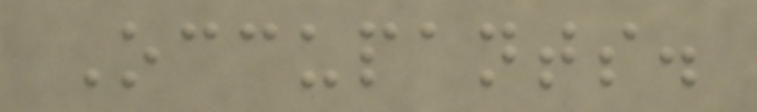Occupants.
